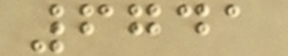6741
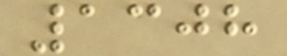1308
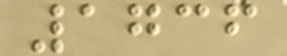1736
